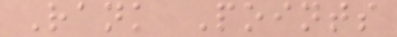Rank Points
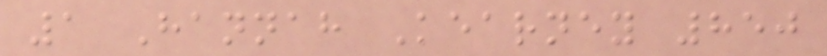1 Hannah Kearney 850
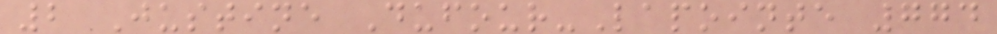2 Justine Dufour-Lapointe 774
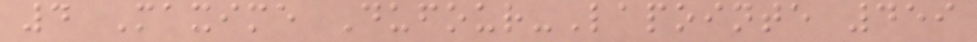4 Maxime Dufour-Lapointe 459
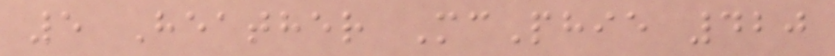5 Heather McPhie 420
